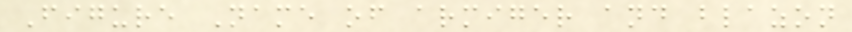Figure Name of armiger and blazon
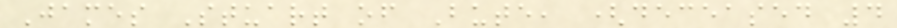James Stuart of Bute, (deceased 4
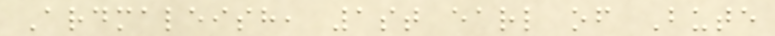Ardmaleish, 1st earl of Bute
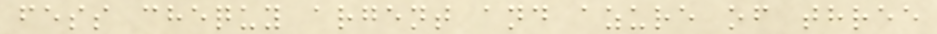fess chequy argent and azure of three
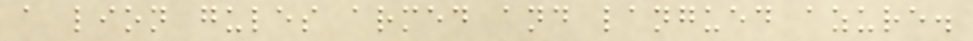a lion gules armed and langued azure.
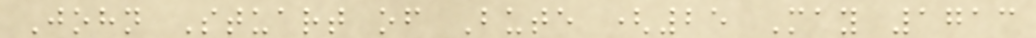John Stuart of Bute (25 May 1713
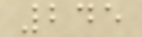245
